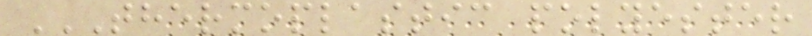THERMOPLASTIC POLYESTER
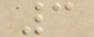3
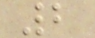2
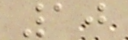10
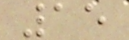15
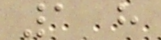1 h
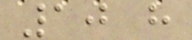10 h
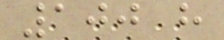100 h
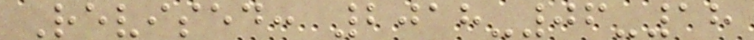Revised: 2018-06-18
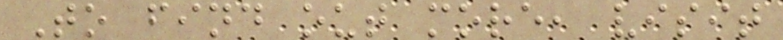To find out more, visit
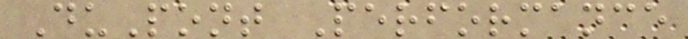DuPont Performance
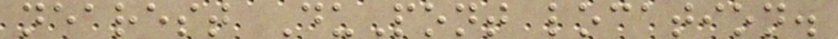nearest DuPont location.
